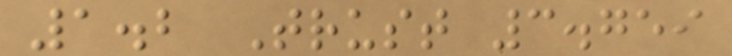1.2 Trust 3.759
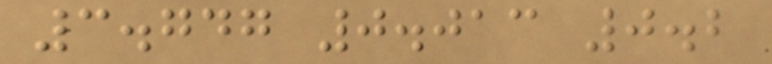3.747 0.013 0.2
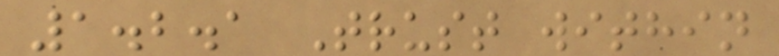1.2.1 Trust within
